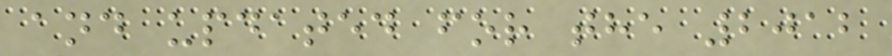and updated for the 2012
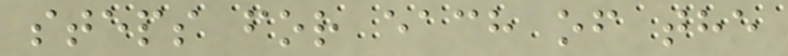steps for each of the
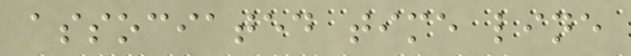associated time line
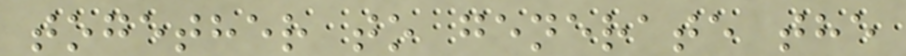together to generate the
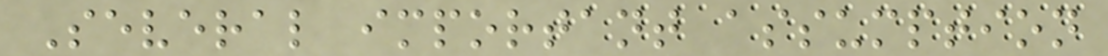Several important assumption
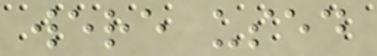were used
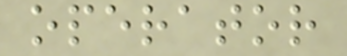operator
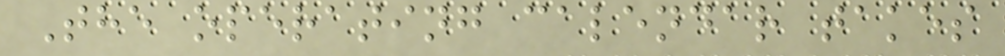The operating calendar takes
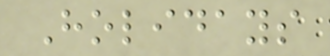Holidays
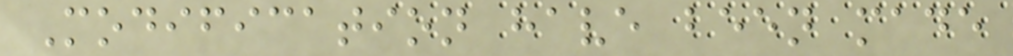Modification have been made
